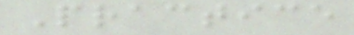Practice
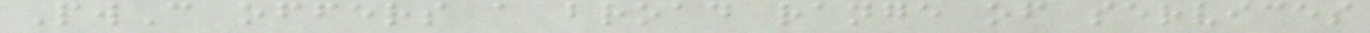PwC offers a broad range of services
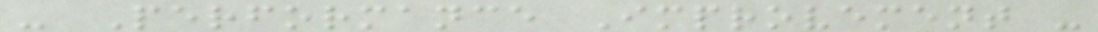- Performance Improvement -
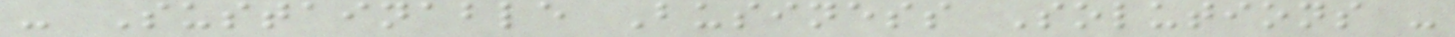- Sustainable Business Solutions -
